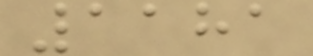1181
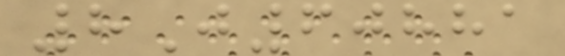8J60881
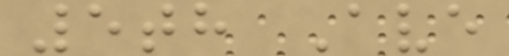5th Ave
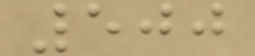500
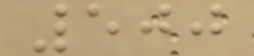500
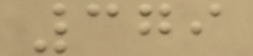379
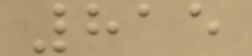815
